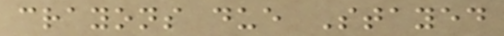crayons due Stayed
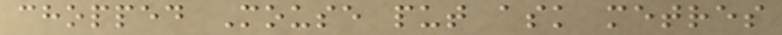chopped Mouse put ask metres
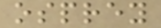osprey
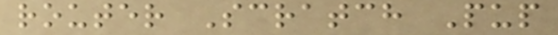router Scratch Pup
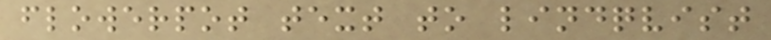flowerpot text to lindqvist
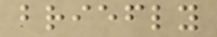briefly
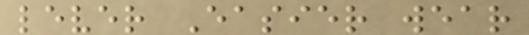lever Easier wear
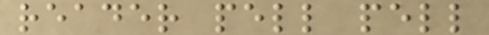reader pell pell
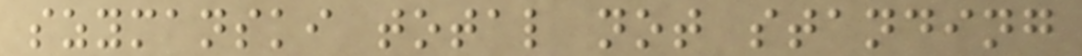szymanski total not standing
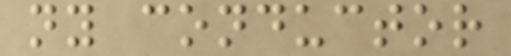ny conductor
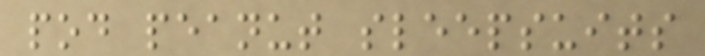pod peanut sleepsuits
